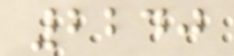2240
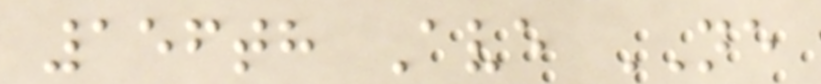156th Ave NE
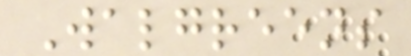Walgreens
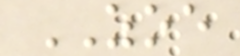ZOE
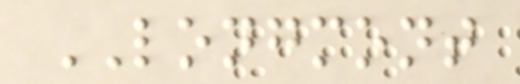LONGMONT
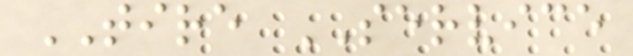TIRE SERVICE
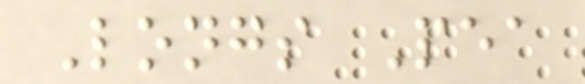Longs Pea
